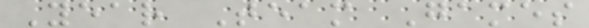Year Team Games
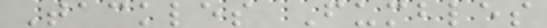Tackles Fumbles
